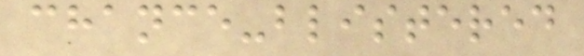chance-blistered
